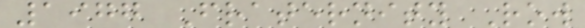1977 Fraternity Row
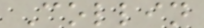Collin
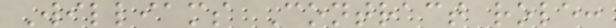Williams Contract role:
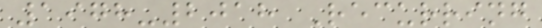1978-2018 Recurring
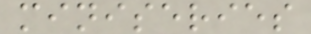miniseries
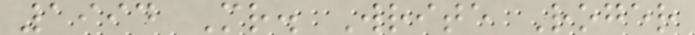1994 Mr. Write Roger
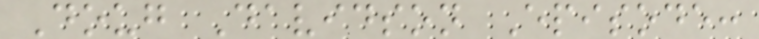Doug Davidson Episode:
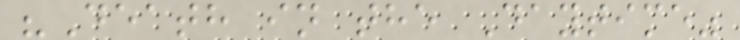"Death in the Daytime"
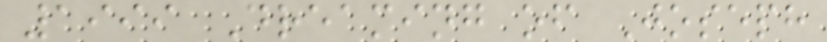1999 Dreaming of Joseph
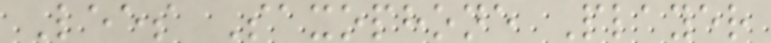Lees Saxophone Player
